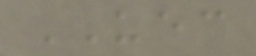UEC
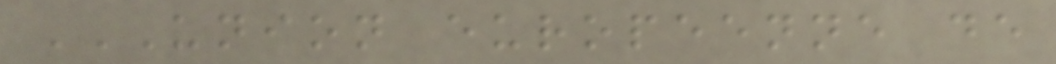UNION EUROPEENNE DE
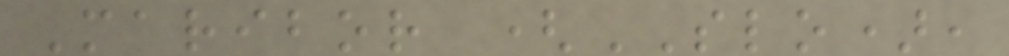Maribor (SLO),
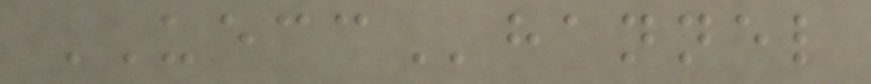UECChannel
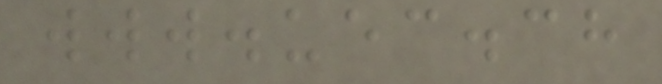www.uec.ch
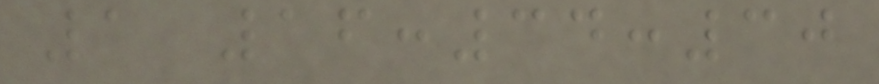1 16:34:30
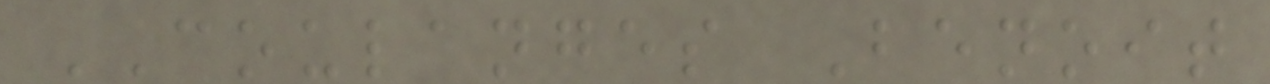COULANGES Benoit
